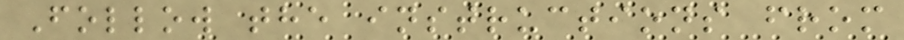Follow the instructions from
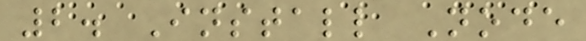2. Install Node
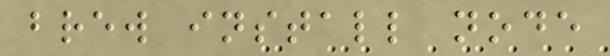brew install node
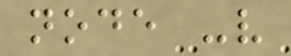node -v
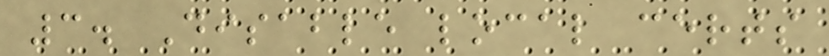3. Disable local certs
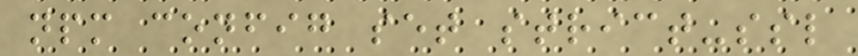npm config set strict-ssl
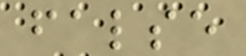false
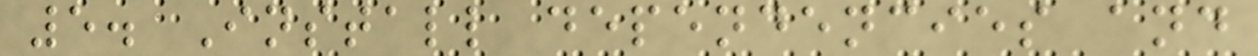5. Install dependencies and
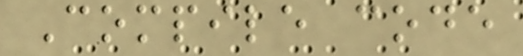Compile code
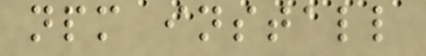npm install
